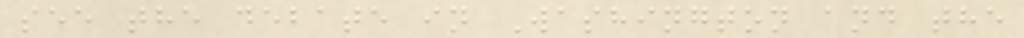see the debate in Washington and the
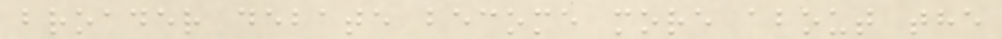broader debate become more about the
